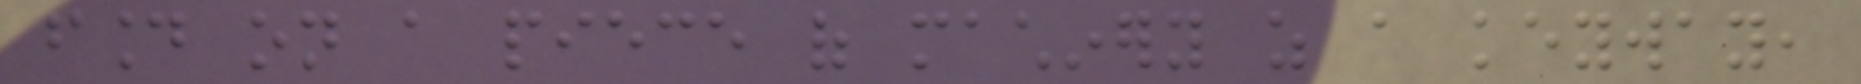found on a piece of machinery as a keyway,
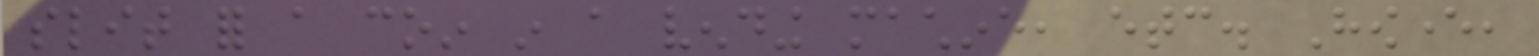slit for a coin in a vending machine, etc. However,
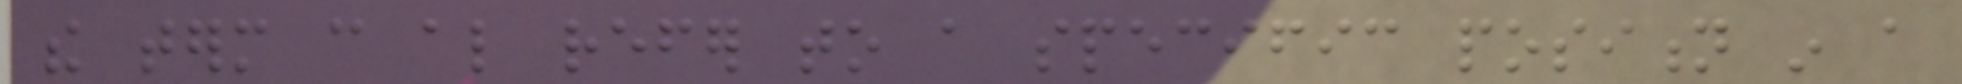the term can also refer to a specific position in a
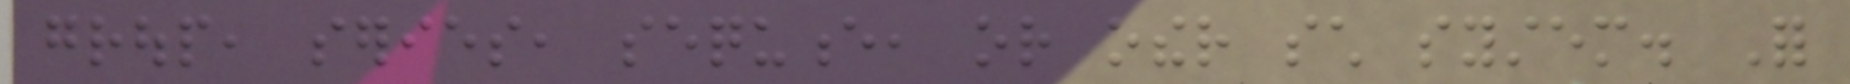group, series, sequence, or other such system. For
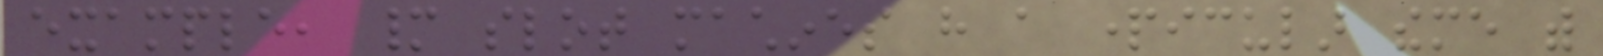example, many slot machines have a particular theme with
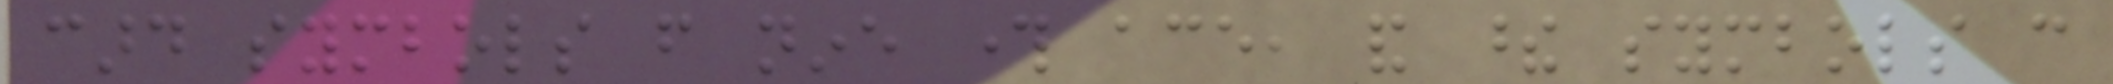card symbols from nine through ace, and these symbols can
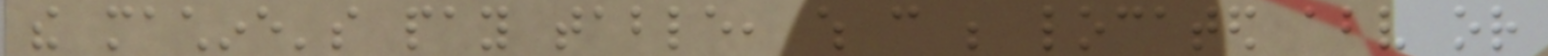the machine's pay table, which can be located above or
